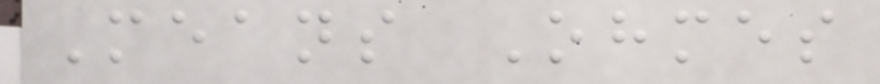Means Ohmes
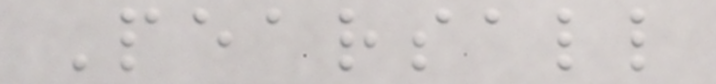Pearsall
